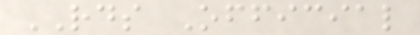RDS Official
